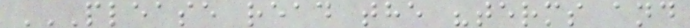PLEASE READ THE "TERMS AND
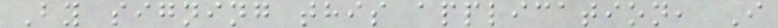By signing this application, I
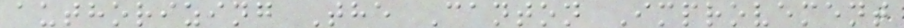authorizing The Canton Improvement
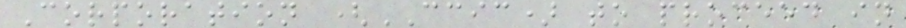Corporation (CCIC) to proceed in
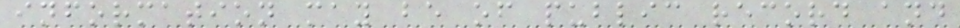information may be of public record and
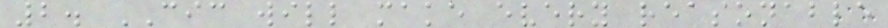2. CIC will make every reasonable
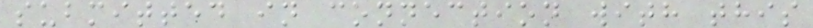submitted in connection with this
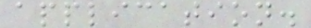application.
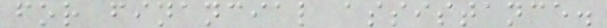for financial assistance.
